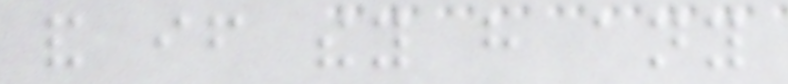and if they have any
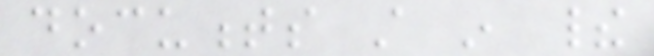documents still in their
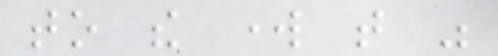to the work that was
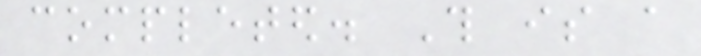completed. This is a
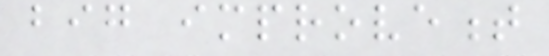big improvement
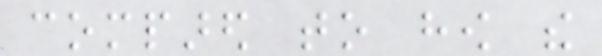compared to how the
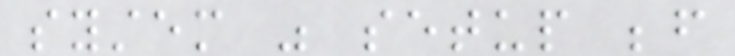system was setup before
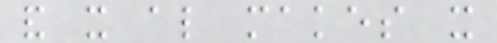and it also makes it
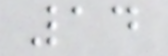14
